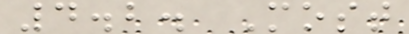4.2. Most
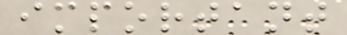important
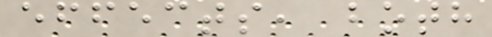effects, both
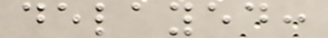delayed:
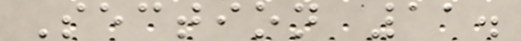Section 11.
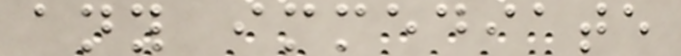any immediate
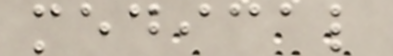medical
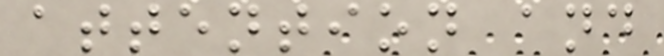attention and
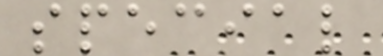special
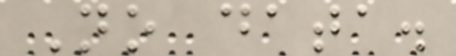No data.
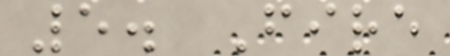5. Fire
